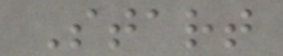Start
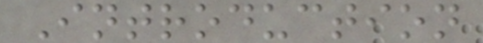Introduction
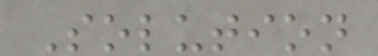Solution
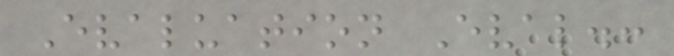Evaluation Eval.:
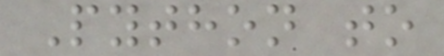Python to
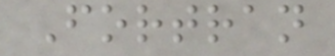Fortran
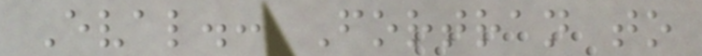Eval.: Fortran to
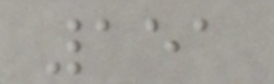151
